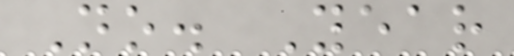No. Year
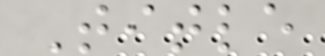Title
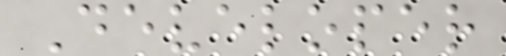Developer
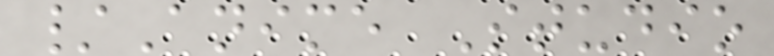/Anime Studio
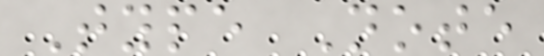Type Note
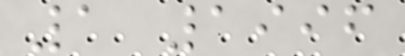1 1996
